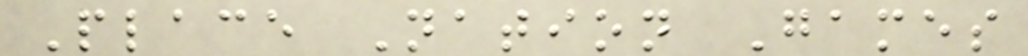Place Nation Games
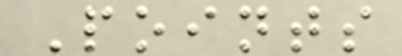Points
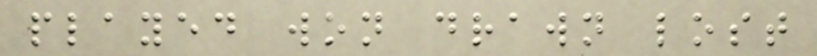played won drawn lost
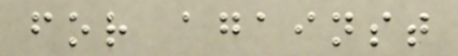for against
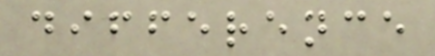difference
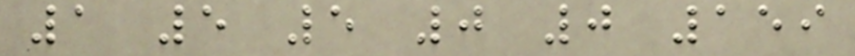1 5 5 0 0 159
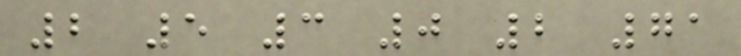2 5 3 0 2 71
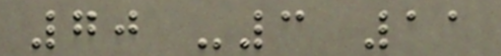70 -3 11
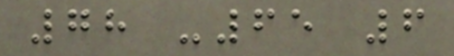78 -65 6
